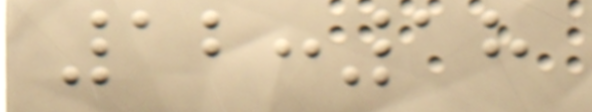12:18
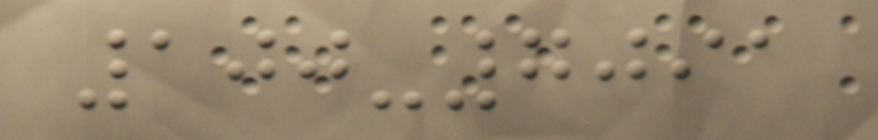100-7091
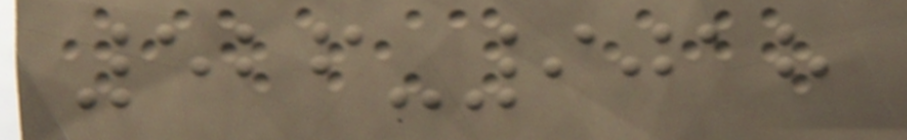526-9018
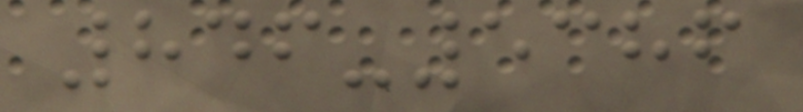846-5386
